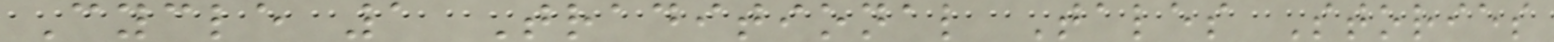Cycle 1 Traditional Tales Stories
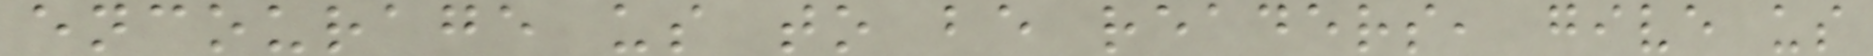encourage us to be readers, give us
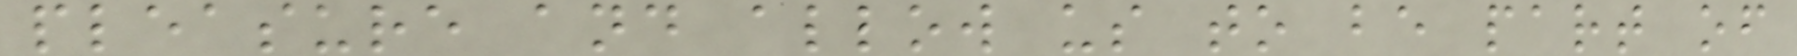pleasure and allow us to be part of
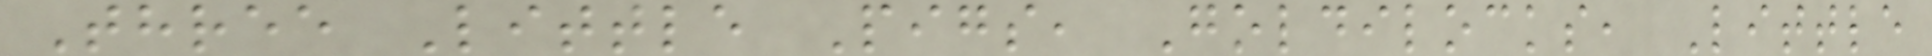Three Little Pigs, Goldilocks, Little
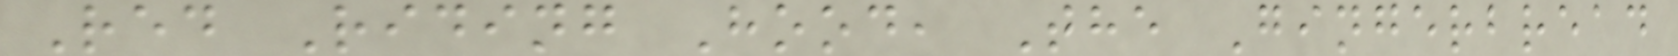Red Riding Hood, The Gingerbread
